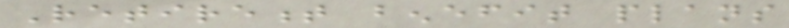Retirement benefit plans
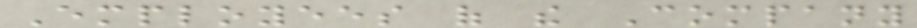Employees of the Company
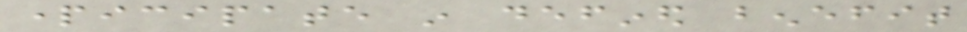participate in defined benefit
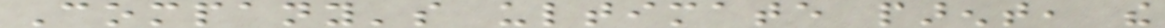Company's ultimate parent, the
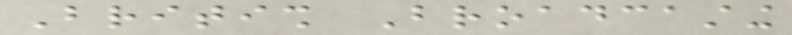British Broadcasting
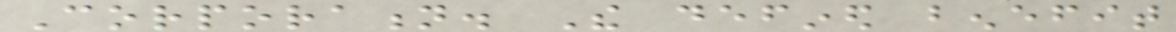Corporation. The defined benefit
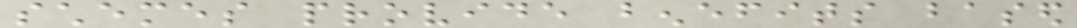schemes provide benefits based
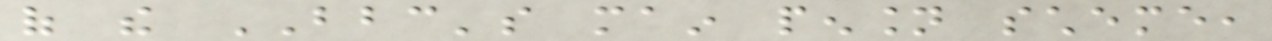of the BBC's main pension scheme,
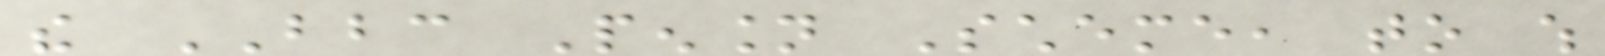the BBC Pension Scheme, to which
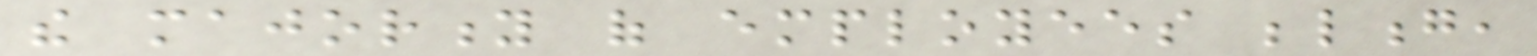the majority of employees belong,
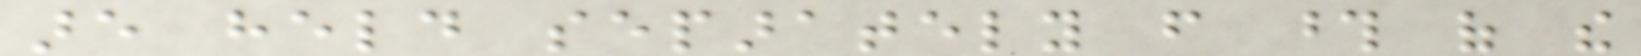are held separately from those of the
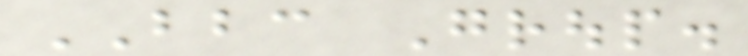BBC Group.
